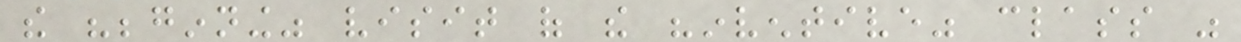the "beginning" visit of the "inventive" class was
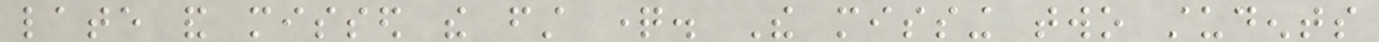late and missed the first question. The missing two students
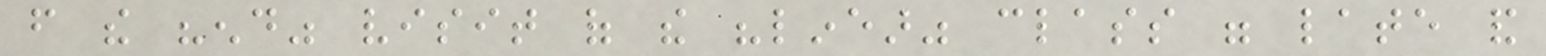from the "end" visit of the "linear" class were late and
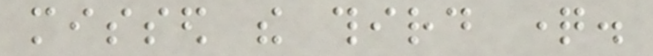missed the third question.
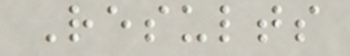Results
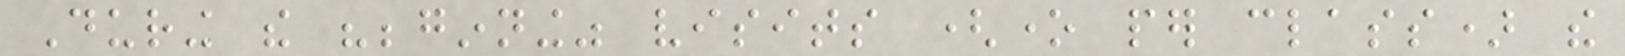During the "beginning" visits (one per class) the
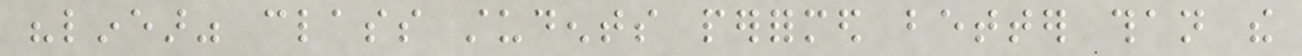"linear" class students performed better than the
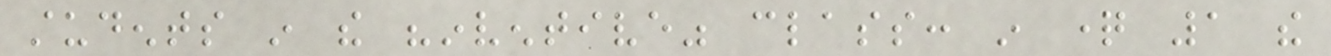students in the "inventive" class: in question 1 the
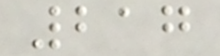217
